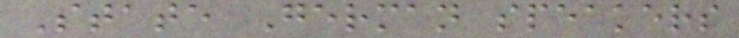State German speakers
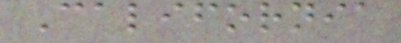California
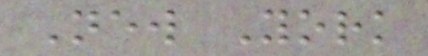New York
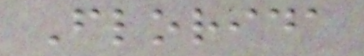Florida
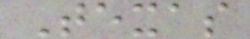Texas
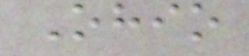Ohio
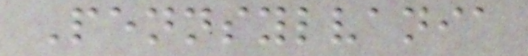Pennsylvania
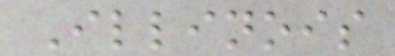Illinois
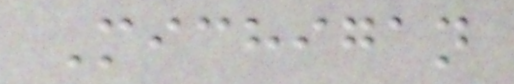Michigan
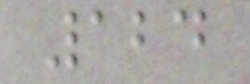124
